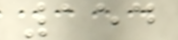154
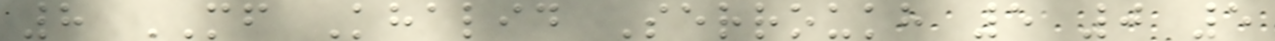8 MF Khalid Serroukh 5 0 5
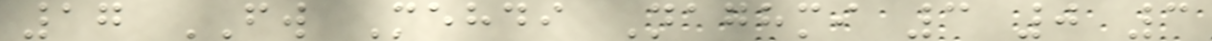17 FW Mehdi Naghmi 3 0 3
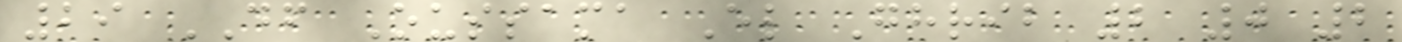29 DF Oussama El Ghrib 2 0 2
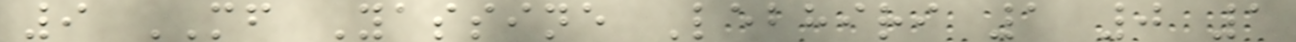9 MF Yassine Lebhiri 1 0 1
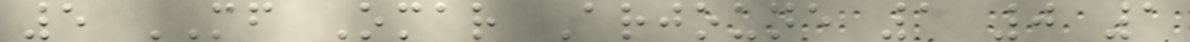5 MF Omar Arjoune 1 0 1
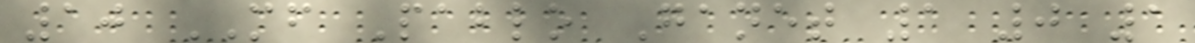10 MF Pablo Ganet 1 0 1
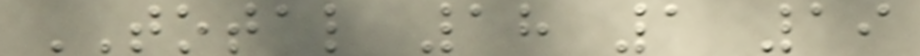TOTAL 18 1 19
